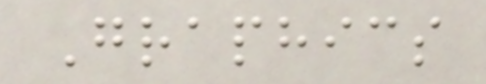Graphics
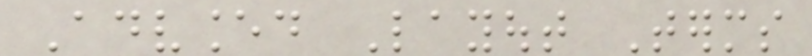Advanced Layout Terms
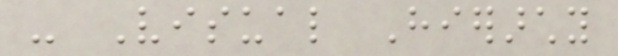- Visual Hierarchy
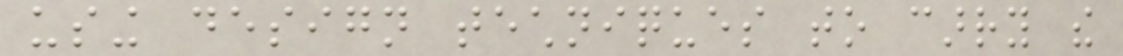using design techniques to carry the
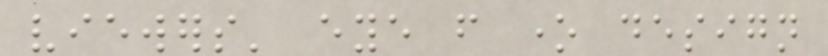viewers' eye from one design
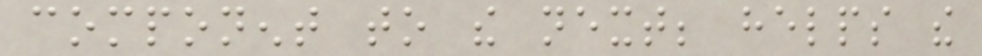component to the next; helps the
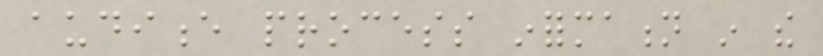audience process information in the
